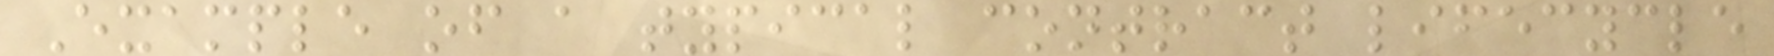Example of a typical contract lifecycle
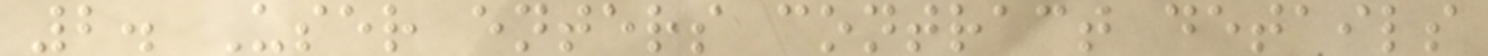2. User enters contract details
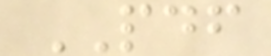PDF
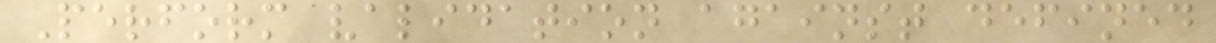Perform validation against defined
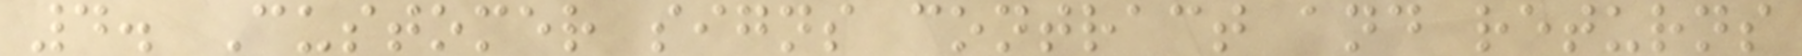4. Customer signs contract and returns
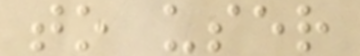to user
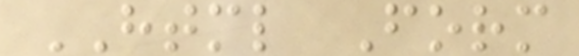HTML Form
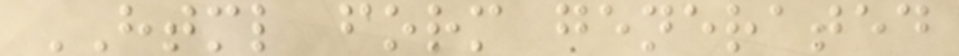HTML form generated
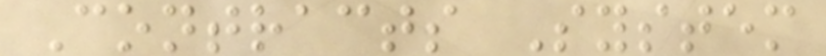Contracts System
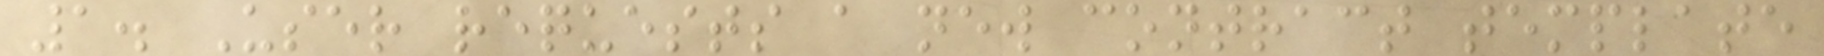1. User requests a new contract template
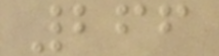266
